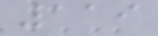119
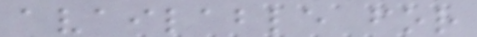available for
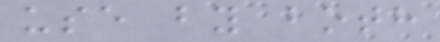use by both
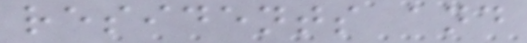residents and
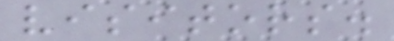visitors.
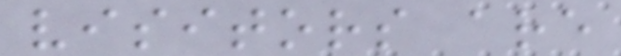visitors are
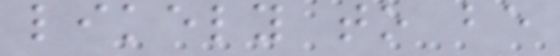likely to be
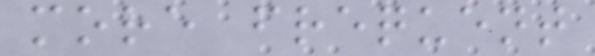more frequent
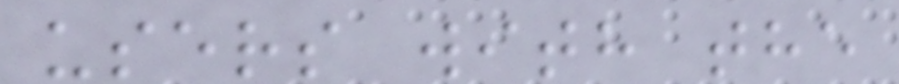users with the
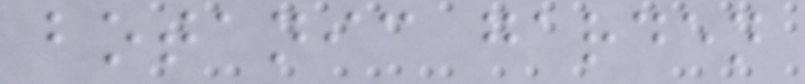botanic garden
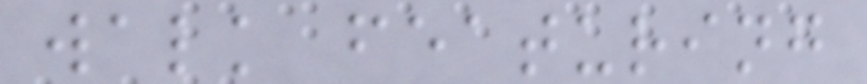walk featuring
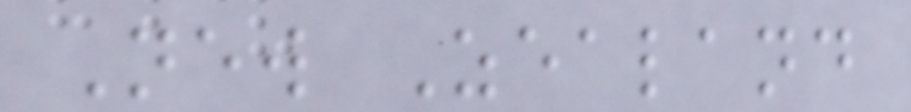New Zealand
